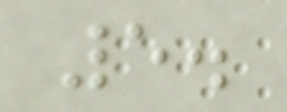5.
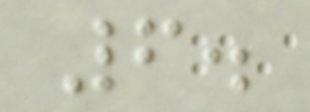6.
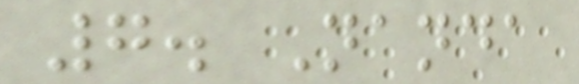7. Nanda
